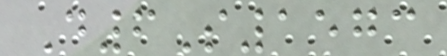D6S1573
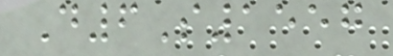D6S1557
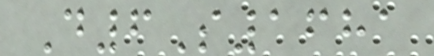D6S1681
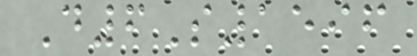D6S1596
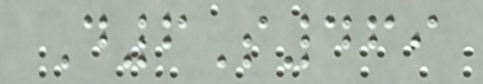D6S469
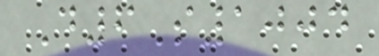D6S1004
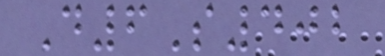D6S402
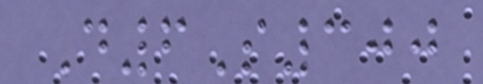D6S300
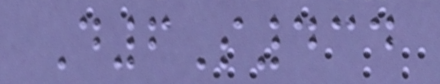D6S434
